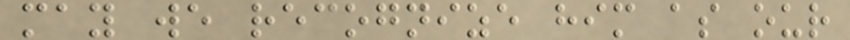may we recognize him as our
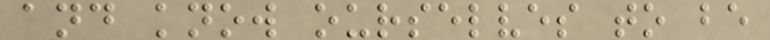and know ourselves to be
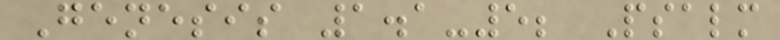Genesis 1.1-5; Psalm
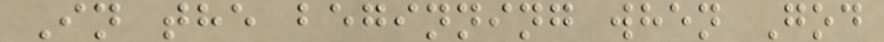In the beginning when God
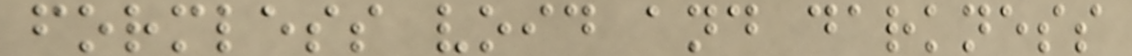formless void and darkness
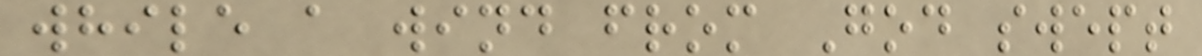while a wind from God swept
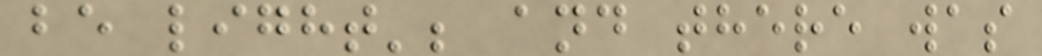be light'; and there was
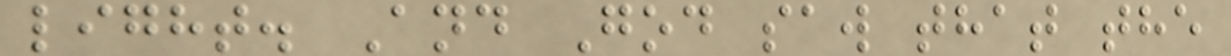light. And God saw that the
